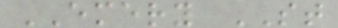EMERY ST
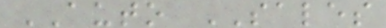AUTO SALES
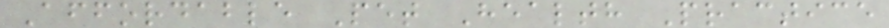Affordable Pet Health Practice
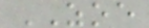ZOE
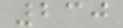230
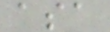asa
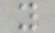y
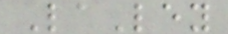LaLey
